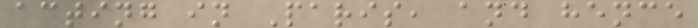acting in Paris, and hence
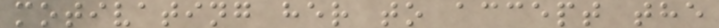motivating her to accept the
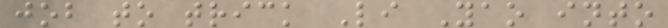job to trick Li Yao into
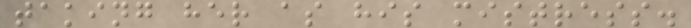taking her as his mistress.
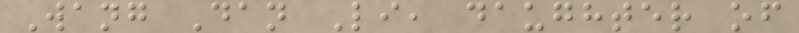Wang Dan Li, daughter of
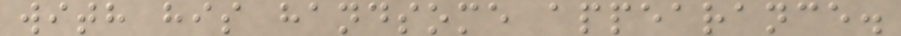with his handsome appearance.
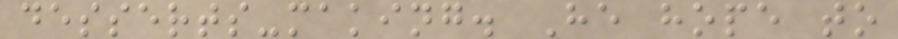desserts-making. He hope to
